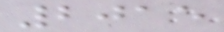2015
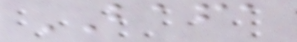BAFA
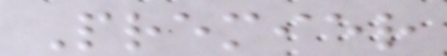Premier
